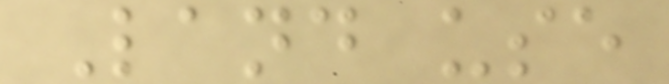Land use
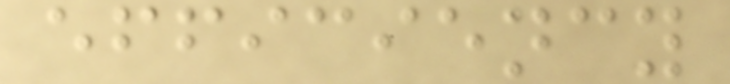efficiency
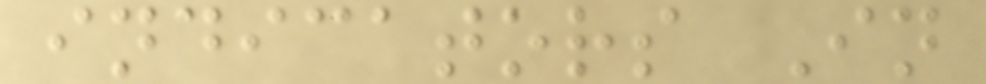indicators In
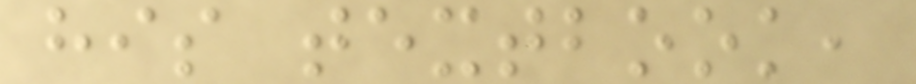his textbook,
